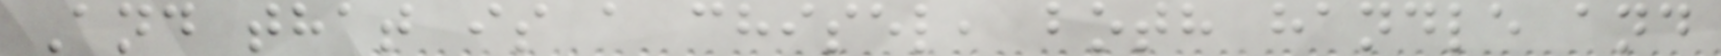And that is a chisel, both handle and
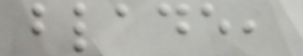blade,
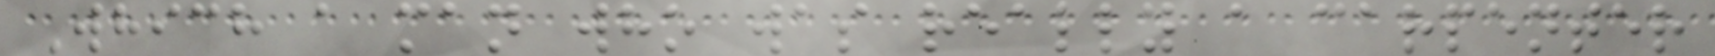Which a man who was really a carpenter
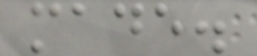made.
